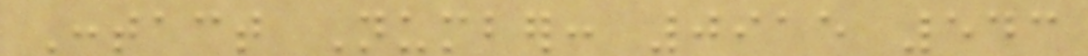Contact Number: 0915 543
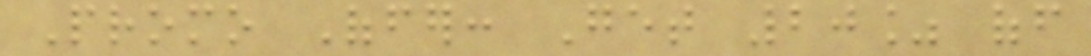Promo Offer: Get 20% off
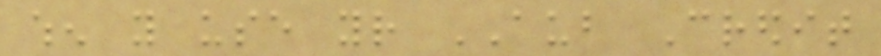when you use your AUB Credit
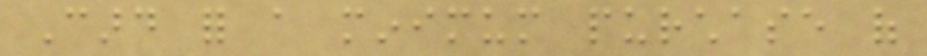Card for a minimum purchase of
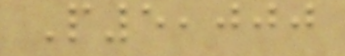P5,000
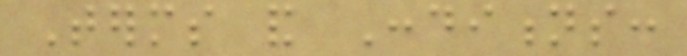Terms and Conditions:
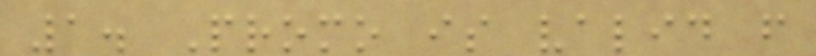1. Promo is valid from
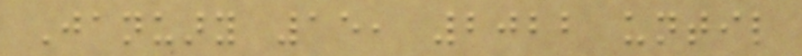January 15, 2022 until
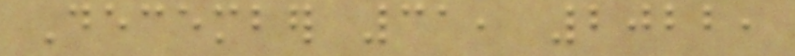December 31, 2022,
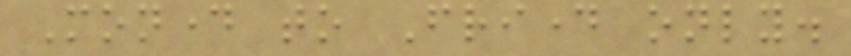Monday to Friday only.
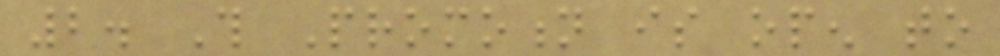2. This Promotion is open to
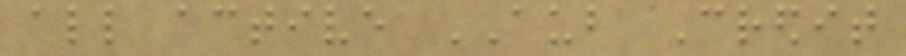all active AUB Credit
